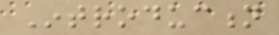Introduction
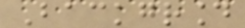Background
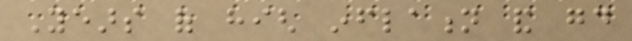Years of high inflation and good
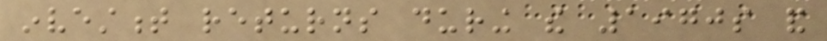investment returns during the 1970s and
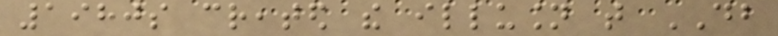1980s created the illusion that DB
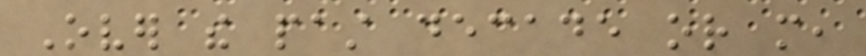Over the past decade or more,
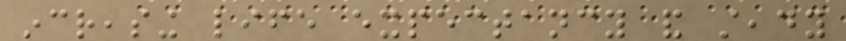increasing life expectancy and steady
